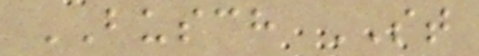BUSCH ST
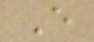E
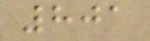801
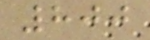800
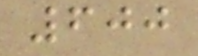600
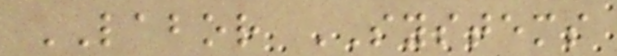LABOR SYSTEMS
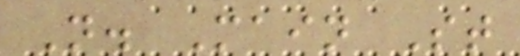N. Main St
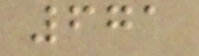671
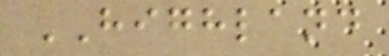HIGHLAND
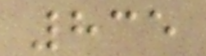835
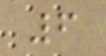6
